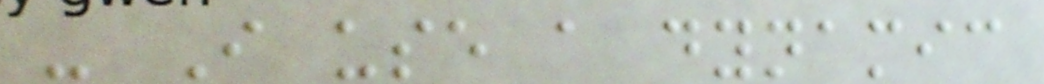- I use a dynamic
